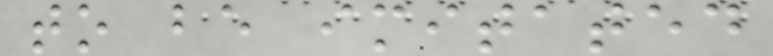to be imitated
